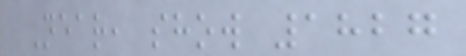Near, show 1827
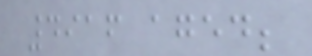4916 aged;
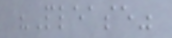"Please"
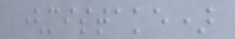(mistake)
